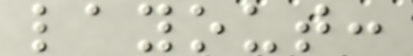layout:
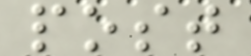post
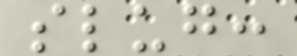slug:
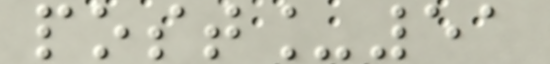post_51
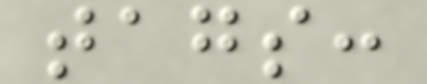tags:
